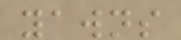yawns
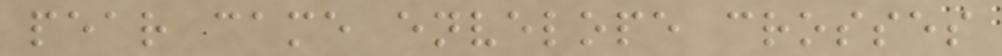pear came envelope crosses
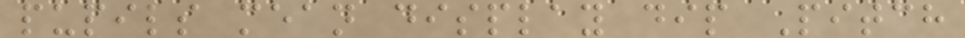pupils mean display dip Pitch
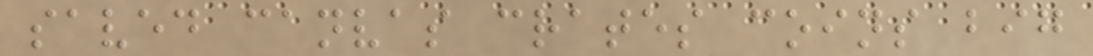saved canvas crates coins big
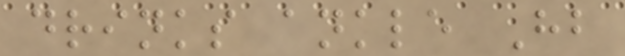drinks ankle Hb
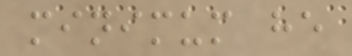minimum he
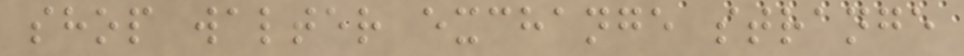shop walter exchange strange
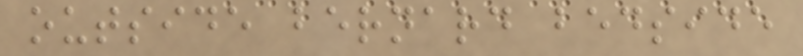outside bernard bedside
